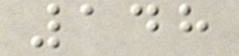148
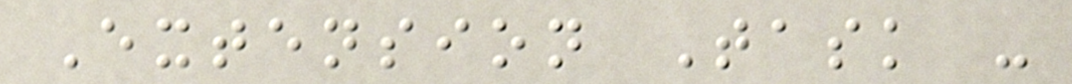Extension Task -
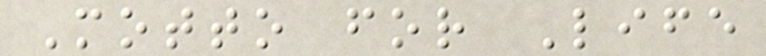Motto for Life
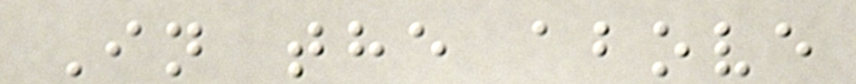In the above
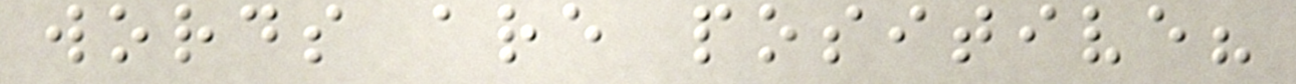words are positive?
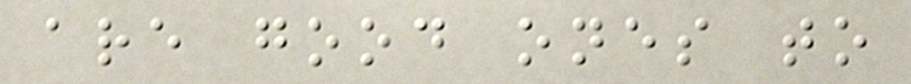are good ones to
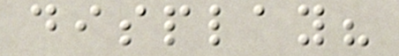display?
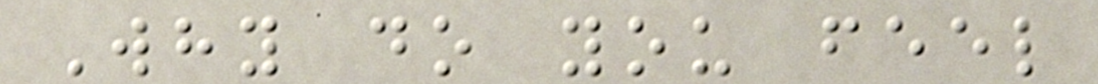Why do you feel
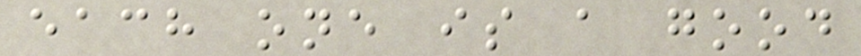each one is a good
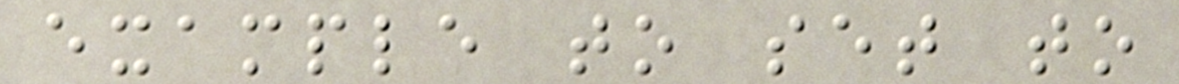example to set to
